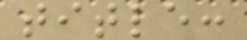title:
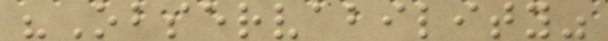"Observability"
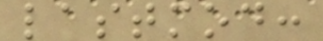lastmod:
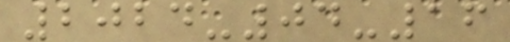2024-04-16
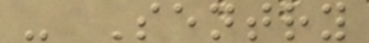- Sentry
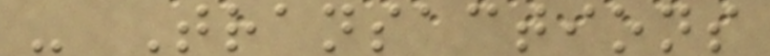- Transactions
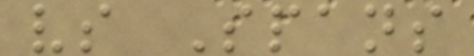vs Spans
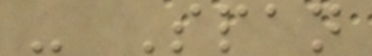- Span
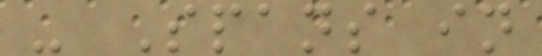- Spans in
